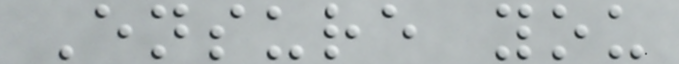Ensure you
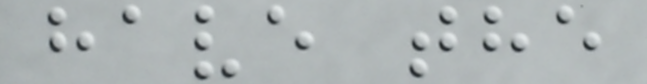have the
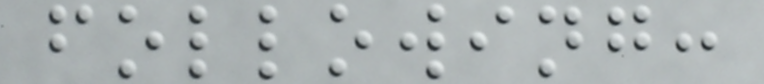following:
